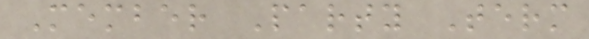Member Party Term
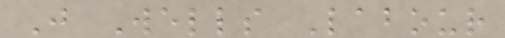J Wells Labour
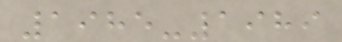1985-1989
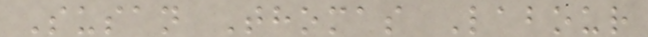Susan Thomas Labour
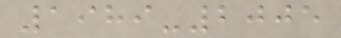1989-2005
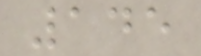145
